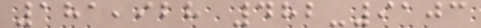181,928 482-9103
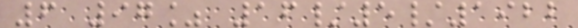6 97% 16/5/1922
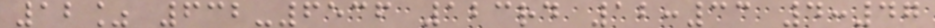12% 632-6536 123rd 12:33 4:47
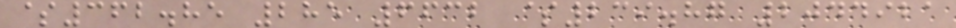$362.85 285 6632 $239.87 2044921
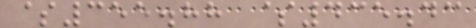$355.88 $435.43
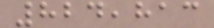824,813
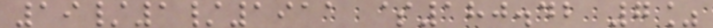19/1/1911 $180.42 7%
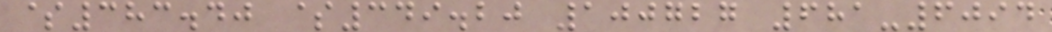$383.40 $349.20 100727 681-6094
